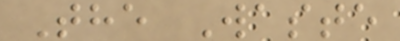The Waste
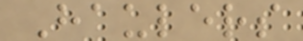Haulers
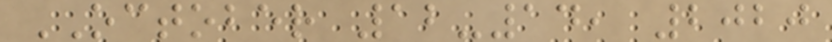OCTOBER 12-14, 2020
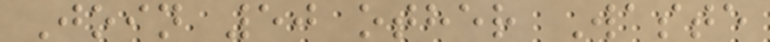Join 50 other Waste
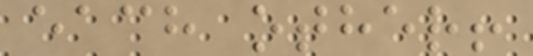each other!
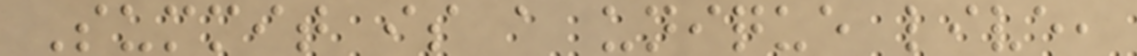Summit is a unique live,
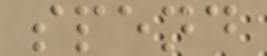spend
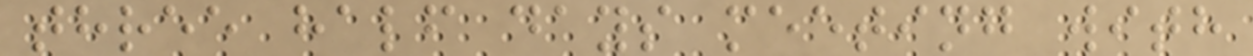three half days meeting with
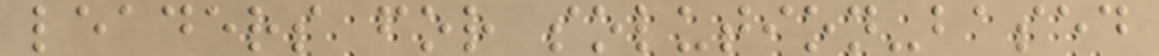leaders for solution-based
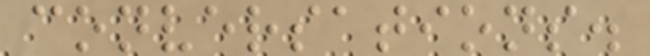conversations.
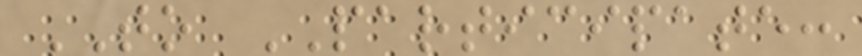TO PARTICIPATE:
